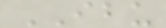IBU
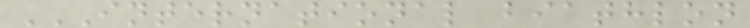INTERNATIONAL BIATHLON
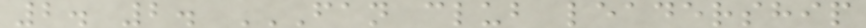2. 2. FAN CLUB LEADERSHIP
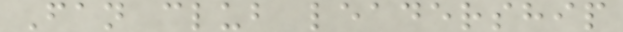Fan club leadership
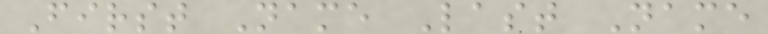First Name Last Name
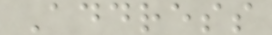Address
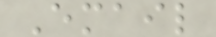Email
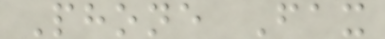Phone Fax
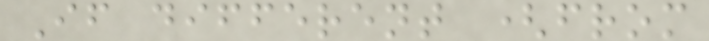If different (from
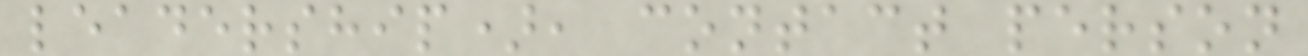leadership), contact person
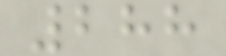288
